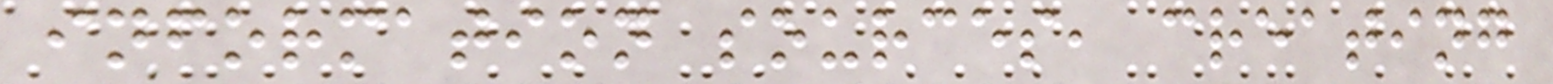information sources, creating
